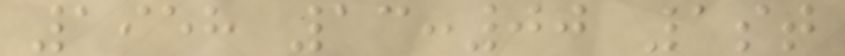1958 13:00 1st
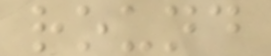round
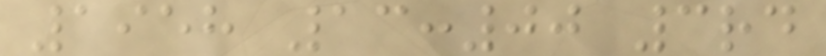1958 13:00 3rd
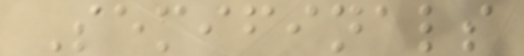Semifinals
